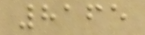8165
